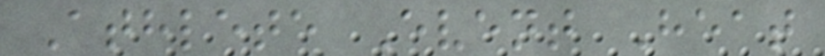Athlete Event Heat
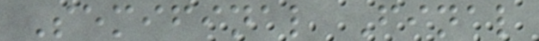Semifinal Final
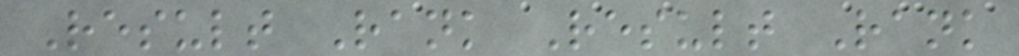Result Rank Result Rank
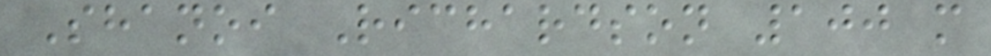Shanoi Richardson 100 m
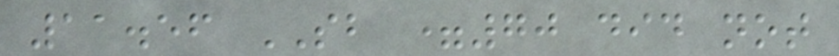11.56 SB =70 did not
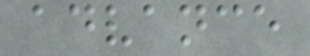advance
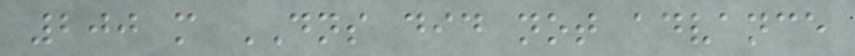200 m DNS did not advance
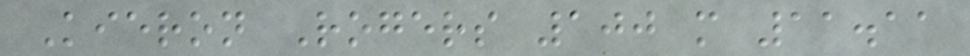Kieron Rogers 100 m 11.11
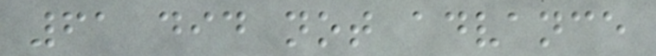61 did not advance
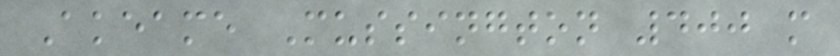Akeame Mussington 400 m
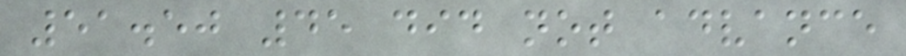51.50 45 did not advance
